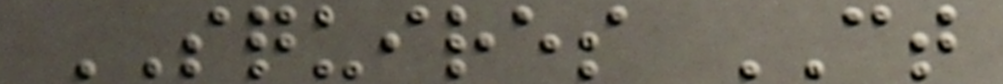SQUIRES CT
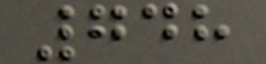748
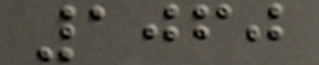1060
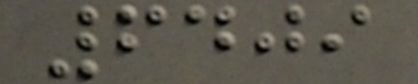6409
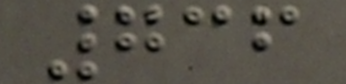736
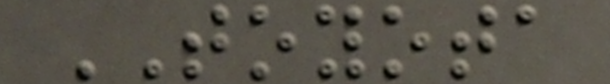TOYOTA
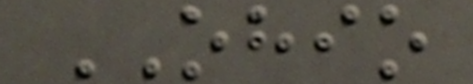OHIO
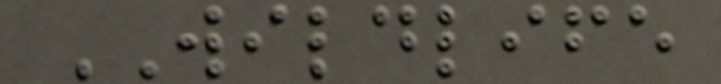WILDLIFE
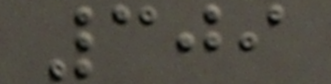309
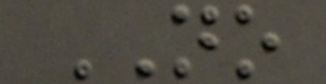NO
